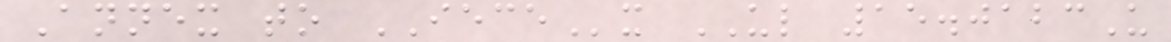Annex to IECEx UL 15.0123U
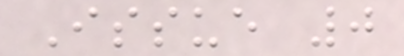Issue 0
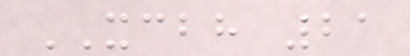XCBH 21
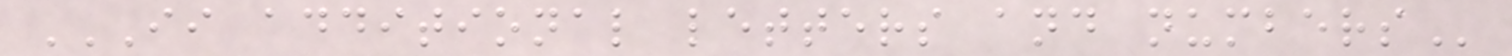II ADDITIONAL LETTERS AND NUMBERS
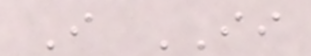I II
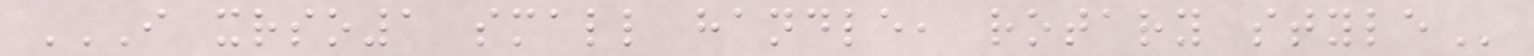I XRSO1 SMALL HANDLE, ROTARY STYLE
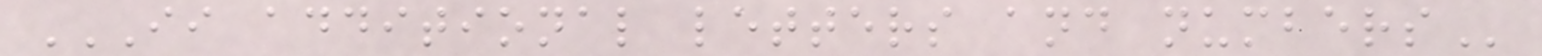II ADDITIONAL LETTERS AND NUMBERS
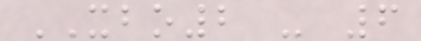XBO2 - 6
